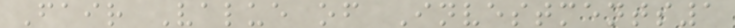Fair Value of Investments1
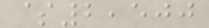$2,500
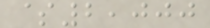$2,000
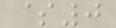$0
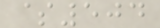$504
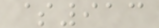$913
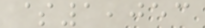$1,053
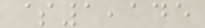$1,145
